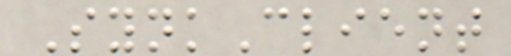SynkClient
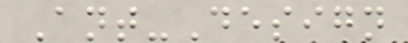Ant-Design
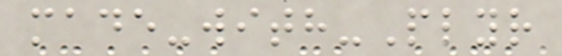made-with-Plyr
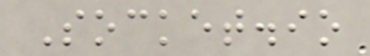Socket.io
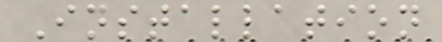Installation
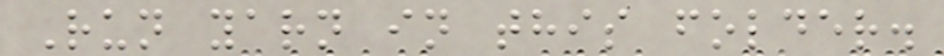Run yarn in this folder.
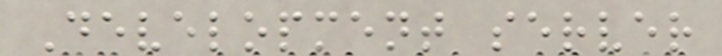Development server
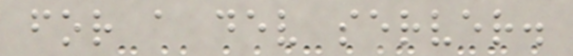for a dev server.
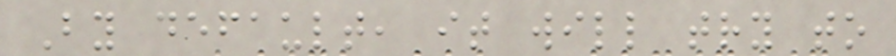By default, it will try to
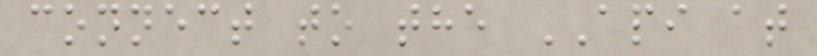connect to the API at
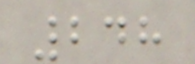248
